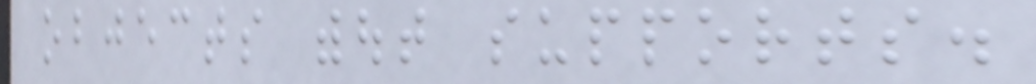objects without supports.
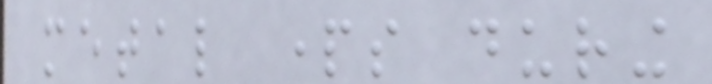metal parts during
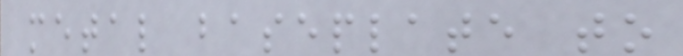metal baseplate to
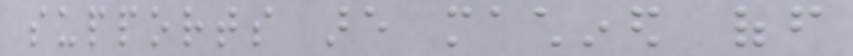supports are machined off
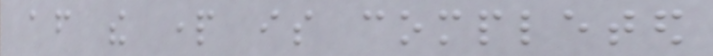after the part is completed
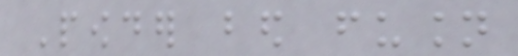Powder bed fusion
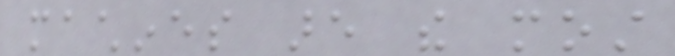machines are the most
